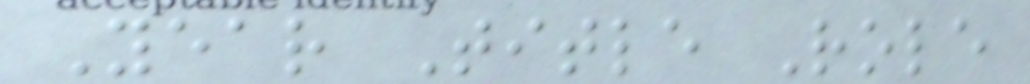Year Title Role
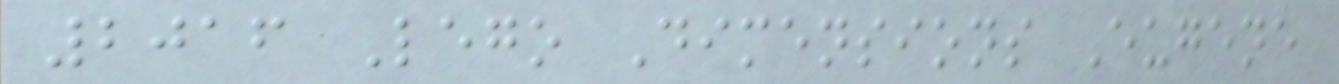2016 Lego Dimensions Eugene
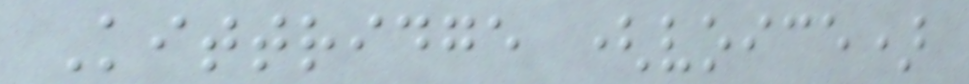Kittridge (voice)
